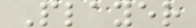Player
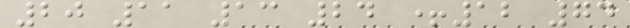20 11 13 24 +12 74
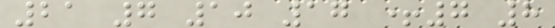21 7 10 17 +7 8
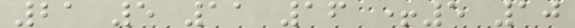21 5 11 16 +5 10
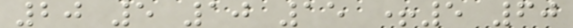20 5 10 15 +5 60
